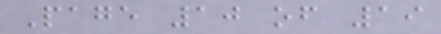Page 10 of 19
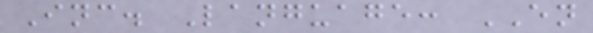Inc. Language: EN
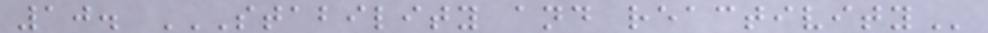10. STABILITY AND REACTIVITY
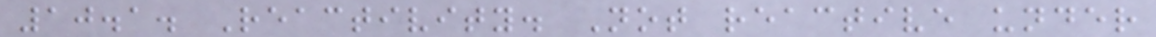10.1. Reactivity. Not reactive under
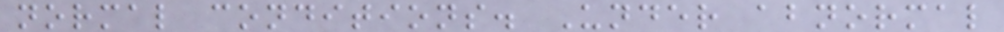normal conditions. Under abnormal
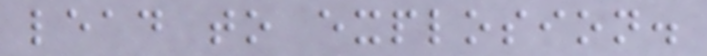lead to explosion.
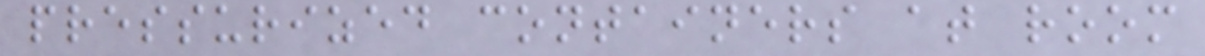pressurized containers at room
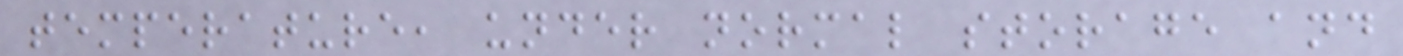temperature, under normal storage and
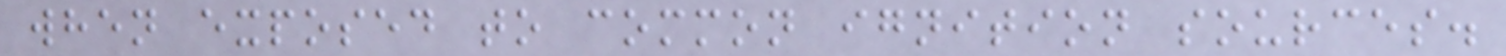when exposed to common ignition sources.
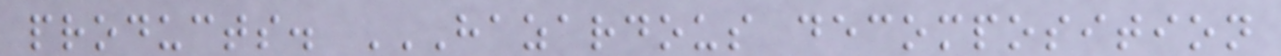products. HAZARDOUS DECOMPOSITION
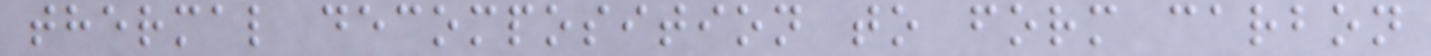thermal decomposition to form carbon
